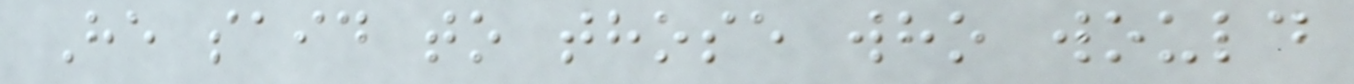He said to those who would
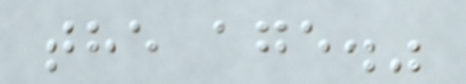the age."
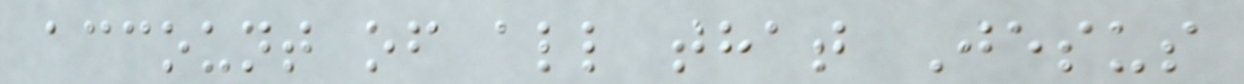account of all that Jesus
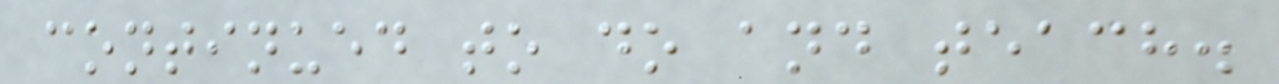continued to do and teach.
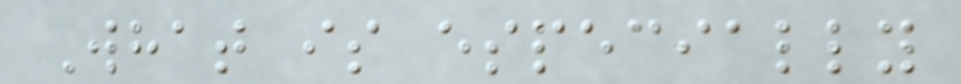What is especially
